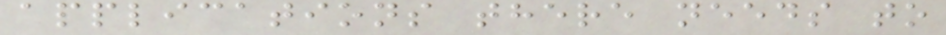applications there needs to
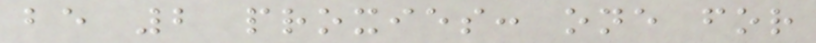be 2 proxies: one for
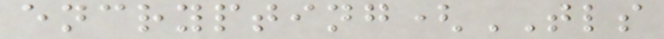encrypting(TLS
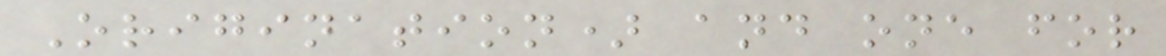Origination) and one for
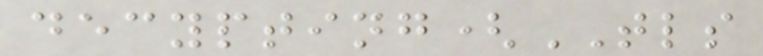decypting(TLS
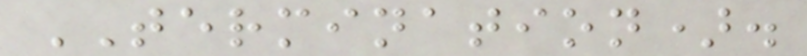TERMINATION).
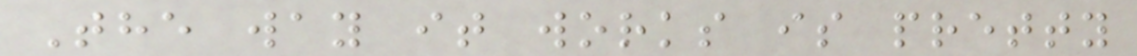The way it works is pretty
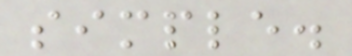simple.
